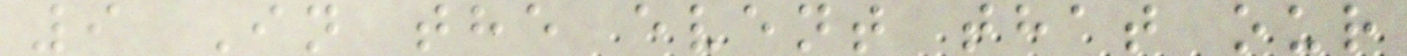9 In the event that our
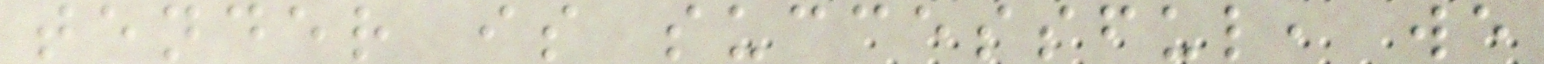tender is successful, we
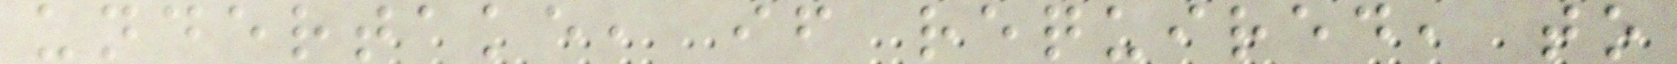undertake, if required, to
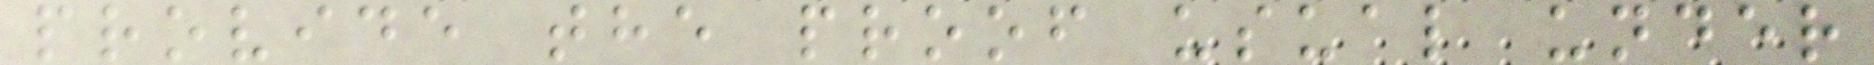provide the proof usual under
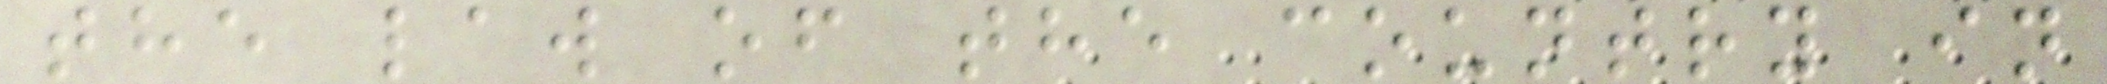the law of the country in
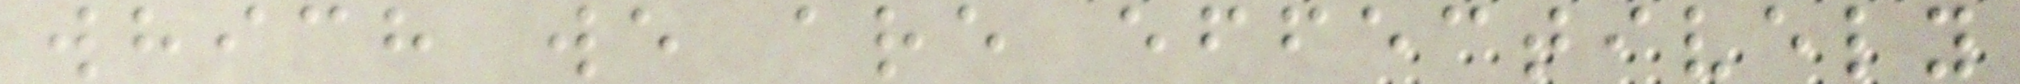which we are effectively
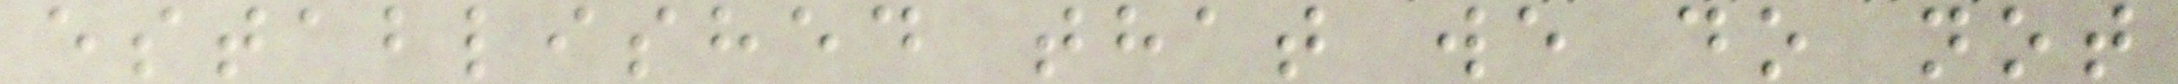established that we do not
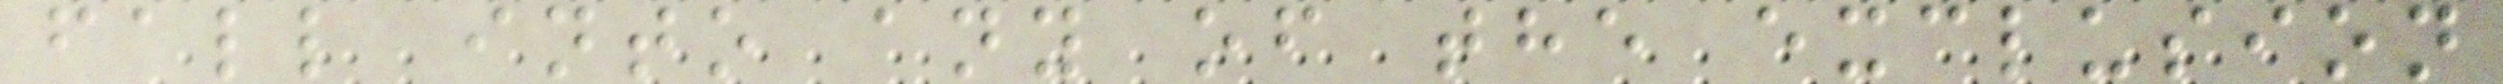fall into any of the exclusion
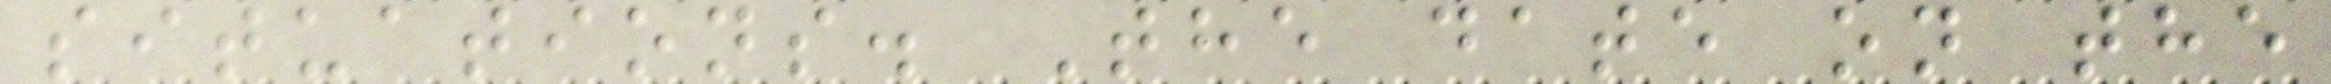situations. The date on the
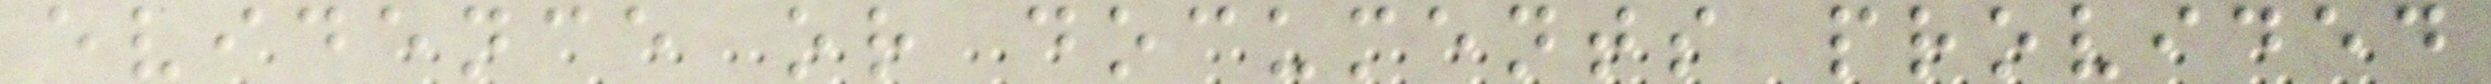evidence or documents provided
